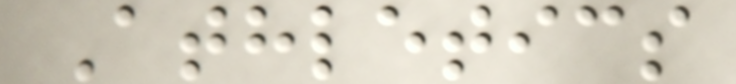Athletics
